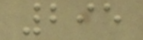295
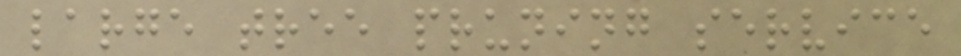large tree pruning service
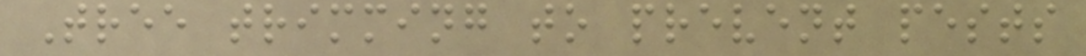Tree trimming to prevent pests
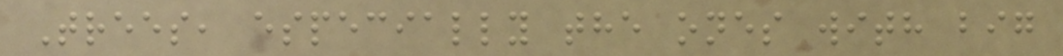Trees, especially the ones with big
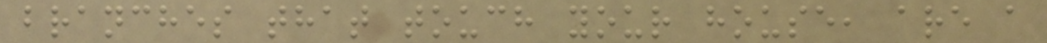branches that touch your house, are a
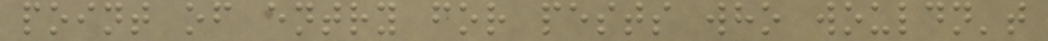point of entry for pests who wouldn't
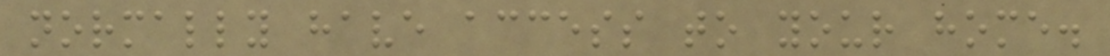normally have access to your home.
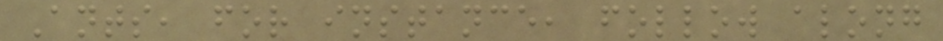Ants, for instance, follow along
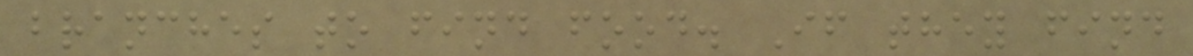branches to find food. If they find
